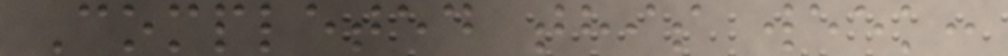Completed this week:
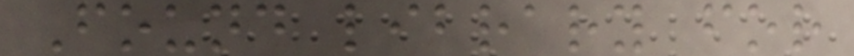Found library for
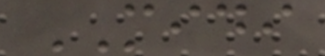MIDI
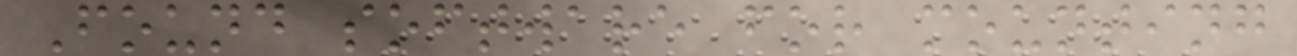Found software for mounting
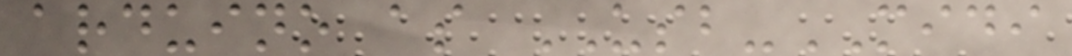arduino as USB-MIDI
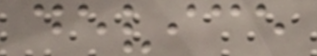device
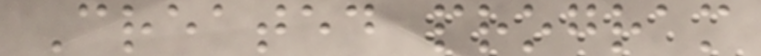Created program
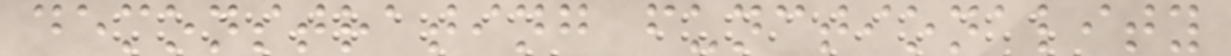demonstrating functionality
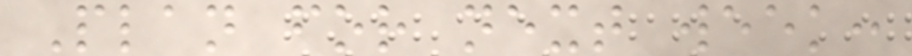Plan for next week:
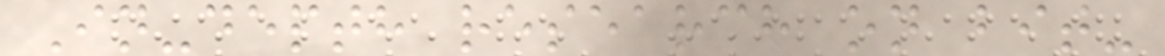In-depth research on bit-
